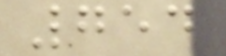754
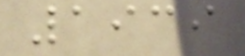1939
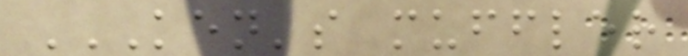KEN'S MUFFLER
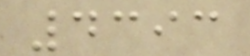4393
